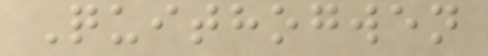Quithogwen
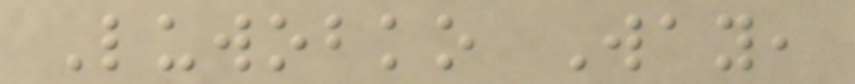Luwobko Way,
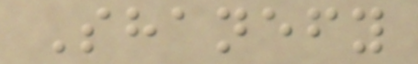Shanefy
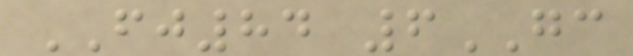FJ84 6GC
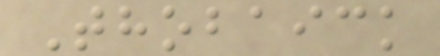Thobaick
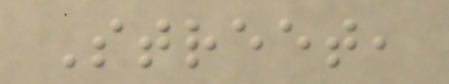Street,
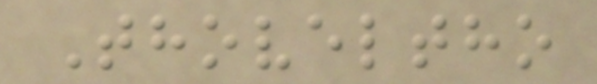Thoveltho
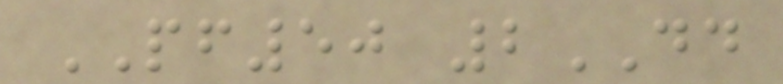PF50 2DD
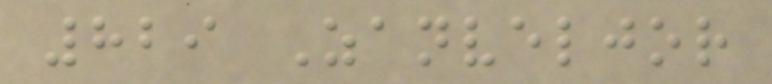829 Zanveljor
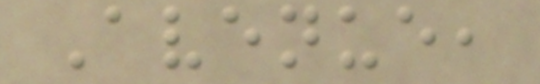Avenue,
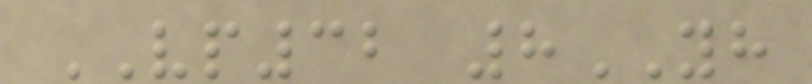VP32 8YH
